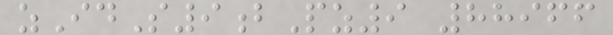zIdS9bPz9 88966
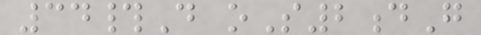34#D oS2dG
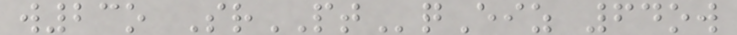w23o SrPTqEiz 64ow
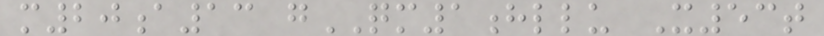m20a13 gQM1hllu X53t
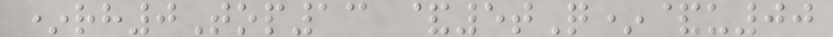*rh0Top13 &5tQ*&u00
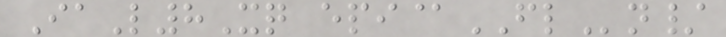IaL8Xq epi@FLn/
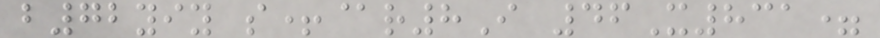b72yiy s+@r8I 46X831=
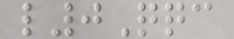l0Qqc
